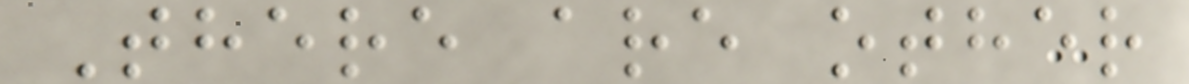There are other
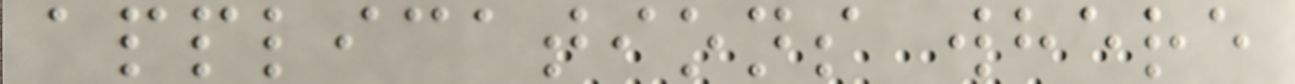applications where
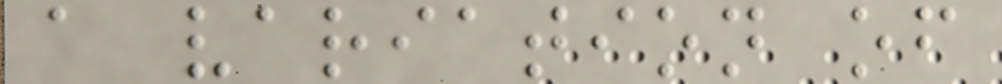a variation of
